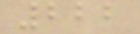222
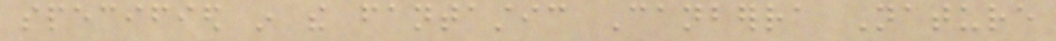specified in the fantastic Canberra Nature
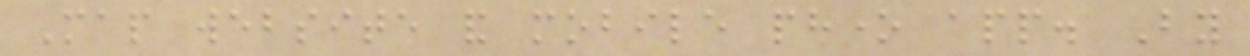Map website and mobile phone app. By
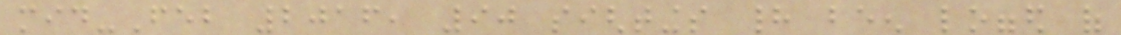mid-Feb 2016, 90 sightings had been logged of
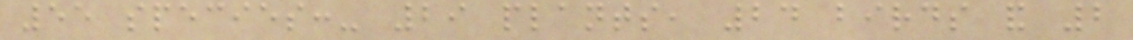55 species:- 29 plants, 24 birds and 2
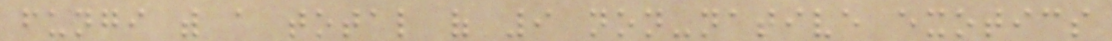fungi with a total of 9 non-native exotics
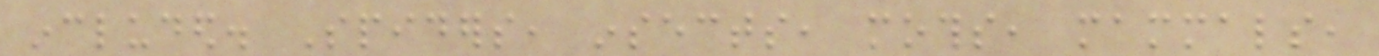included. Spiders, insects, moths, mammals,
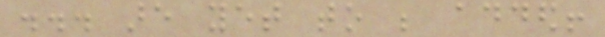... are yet to be added!
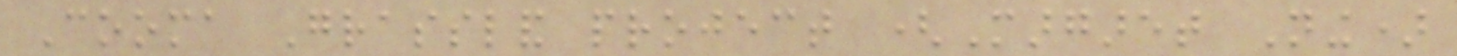Cooma Grassland project (Margaret Ning)
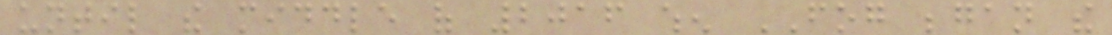until the middle of 2016 when FOG began the
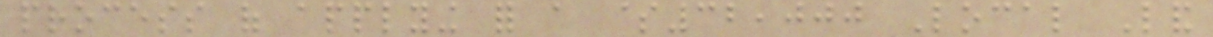process of applying for a $32,000 Local Land
